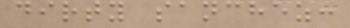dirty sanchez:
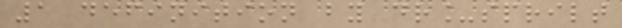1 definition by dr_sprilt
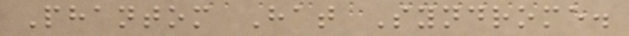Phantom Hat Syndrome.
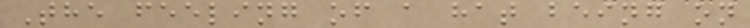The feeling of a hat being on
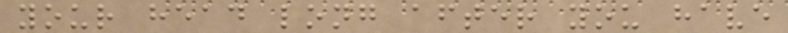your head long after you have
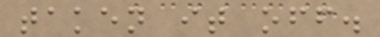taken it off.
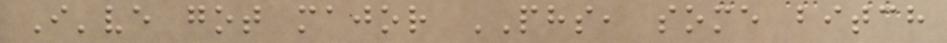I've got major PHS, some bitch
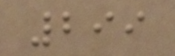299
